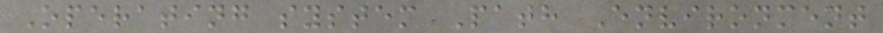Operating system Path Environment
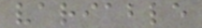variable
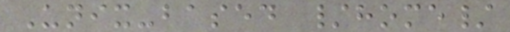Unix-based /home/
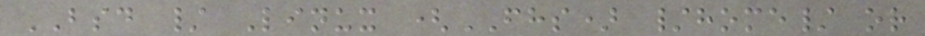BSD / Linux (FHS) /home/ or
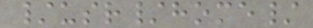/usr/home/
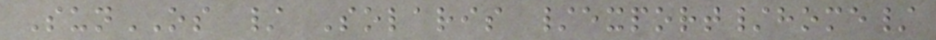SunOS / Solaris /export/home/
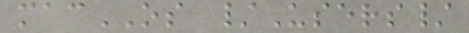macOS /Users/
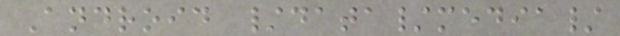Android /data/media/
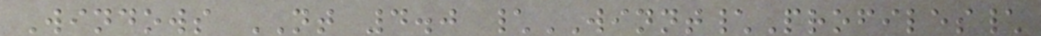Windows NT 4.0 \WINNT\Profiles\
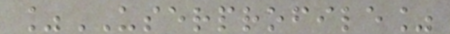%USERPROFILE%
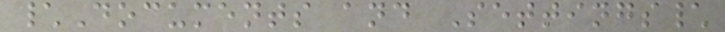\Documents and Settings\
